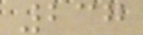237
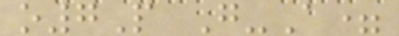o7P G-A=
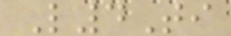L4Ti
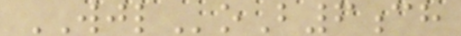WJLoB6ch
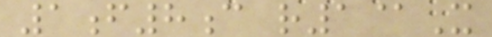1f8c r1@X
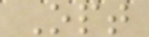Opt
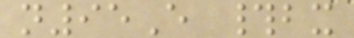n95E #bx
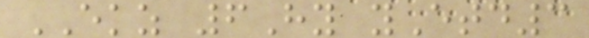EKZ 6Hy yEtd3
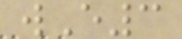wE3
